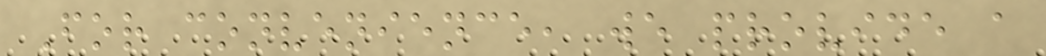For convenience, we provide a
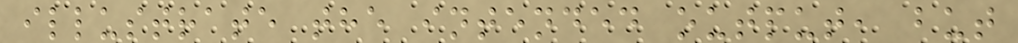illustrate the intended output, but
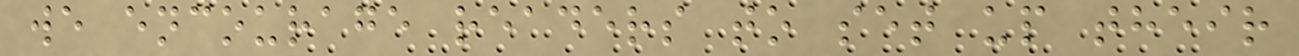we encourage readers to set up their
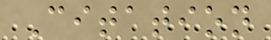Citation
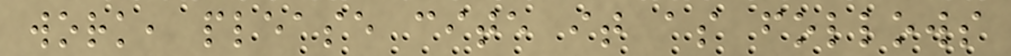work, please cite it as follows
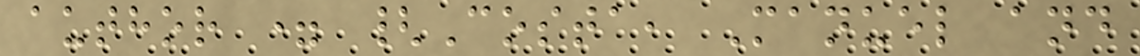author = {Costa, Manuel and
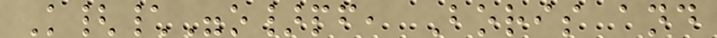K{\"o}pf, Boris and
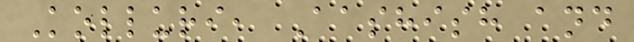Kolluri, Aashish and
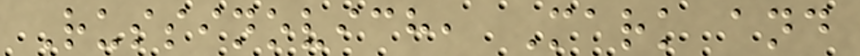Russinovich, Mark and
